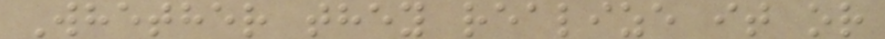Whether they realize it or
